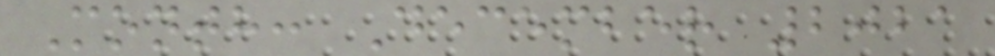Month: December 2021
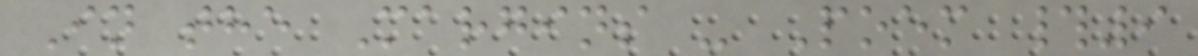In the Margins - Poem #9
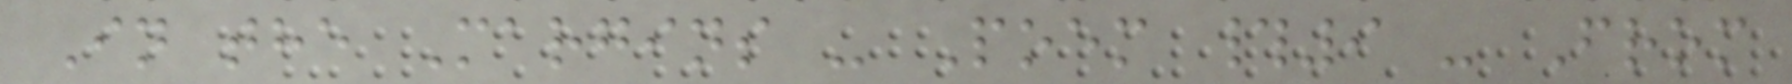In the Margins - Poem #9 - From
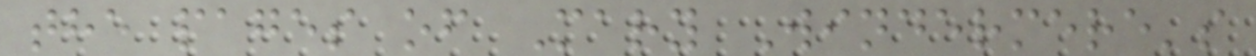the pages of Mary Windermere's
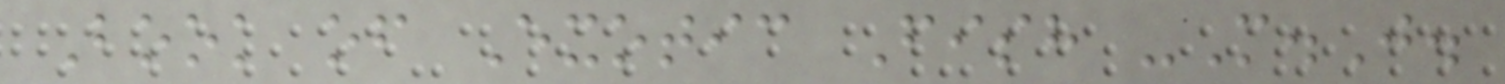Book of Exotic Fish -M.J.
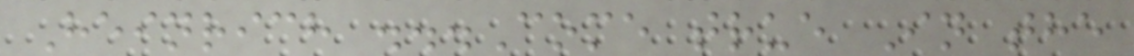Heinrich ...Come true In the
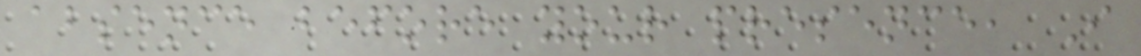absence before your presence, I
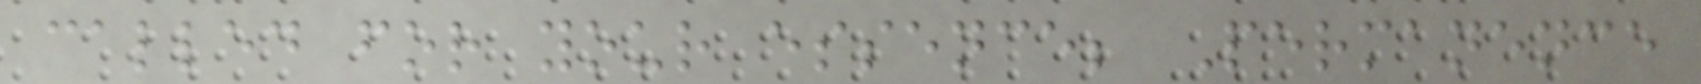called for your essence; Permanence
